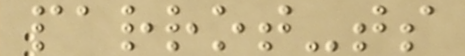parrot-ts
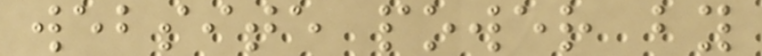website power by
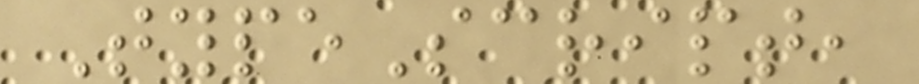TypeScript,
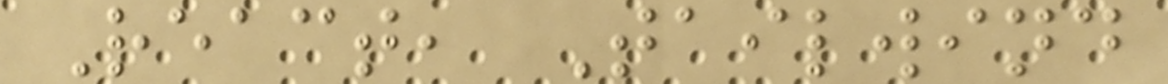React, Tailwind
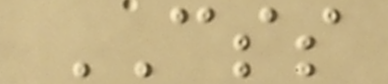CSS
